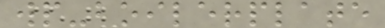wp-boilerplate
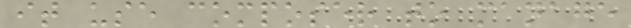it use composer to manage
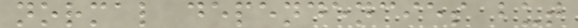normal dependencies but
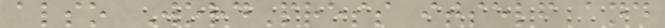also WordPress itself and
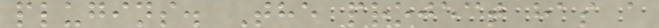plugins. The project has a
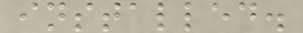installed.
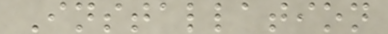Installation
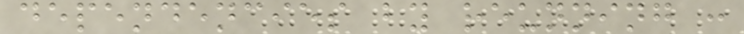dependencies by reunning :
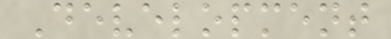Development
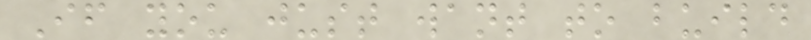If you just want to build
